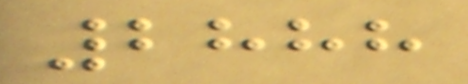2888
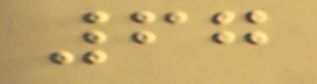67
